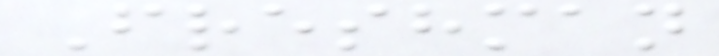Freshman
